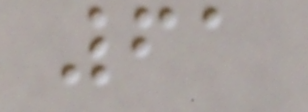61
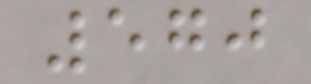570
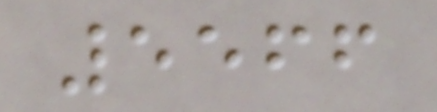5566
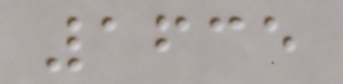1635
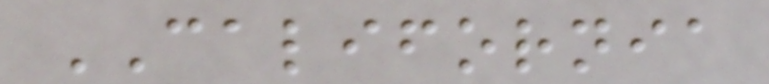CALIFORNIA
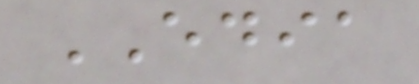EDIA
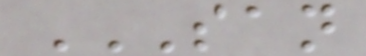SAN
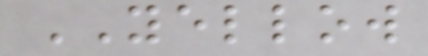YELLOW
